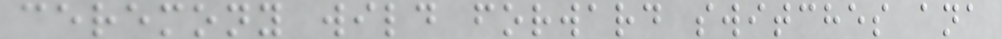ceremony wild forward switches ana
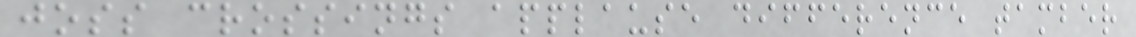joss crossings applause difference tamber
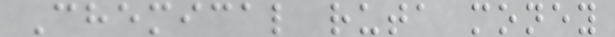Chemical ruta money
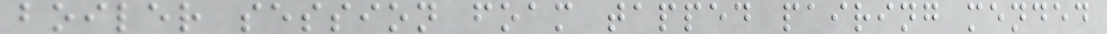boiler session foam tapped pairing mended
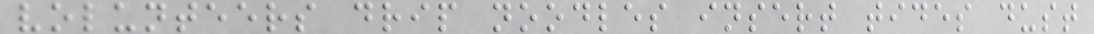volunteers drip noodles insert tides dust
